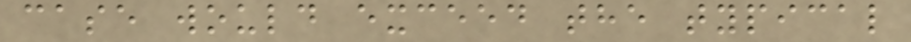case would exceed the typical
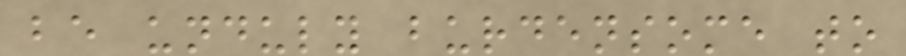be unduly burdensome to
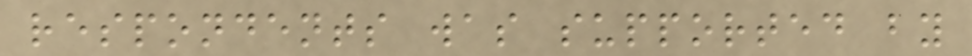respondents was supported by
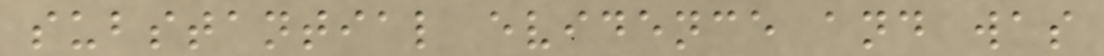substantial evidence and was
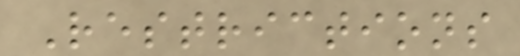Restrictions
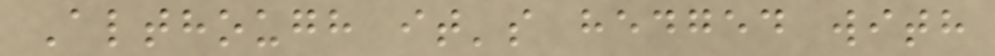Although it's hedged with
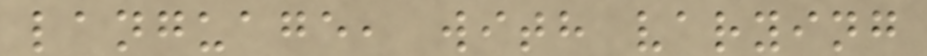language, with varying
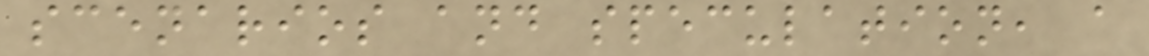scenarios and speculation, a
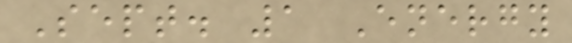Sept. 1 Energy
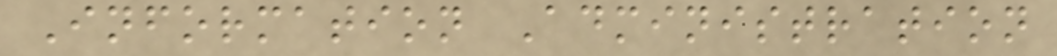Information Administration
